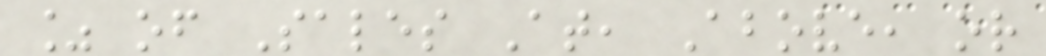% of Sales At, Above, or
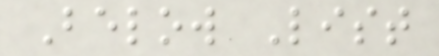Below List
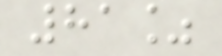81%
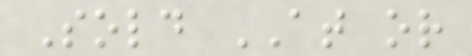Sold AT or
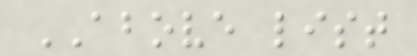ABOVE list
